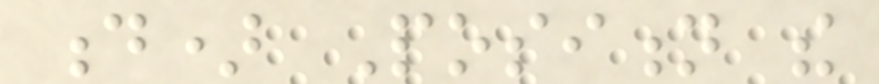d) Position the
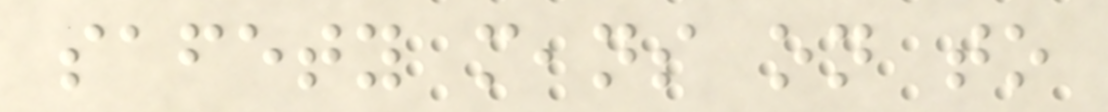safety means on to
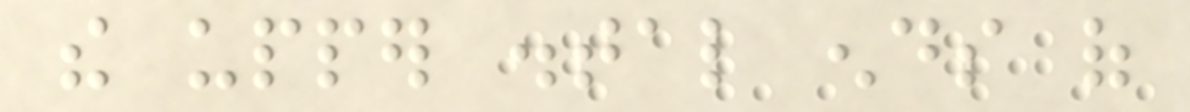the upper distal ends of
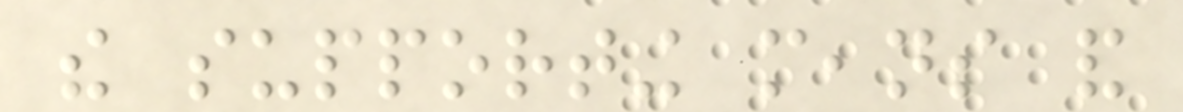the supporting means and
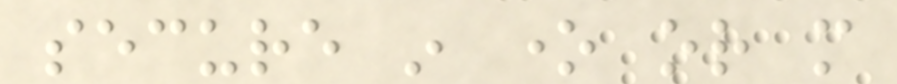secure in one or more
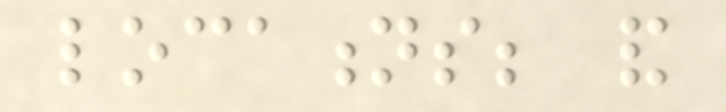locations; and
